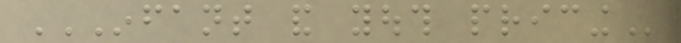INFANT AND YOUTH PRICING
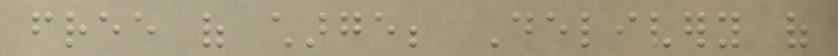free of charge; Delivery of
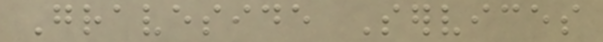Graveside Services
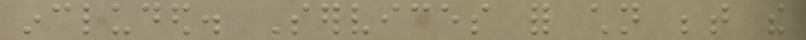included. Services for children between the
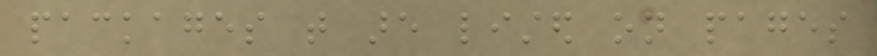packages that are listed on pages
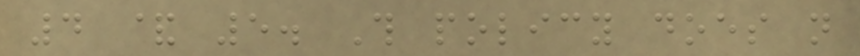4 & 5. This policy does not
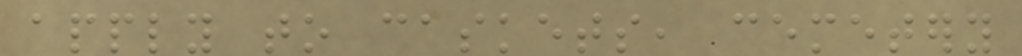apply to caskets, cemetery
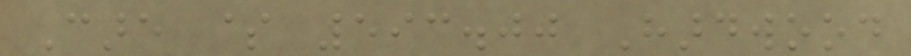Care $ 593.00 Hardwood
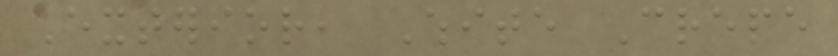Exterior, White Crepe
